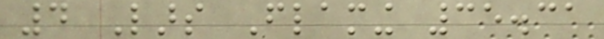4 Lars Flaming 35.31
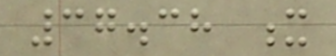37.38 x
